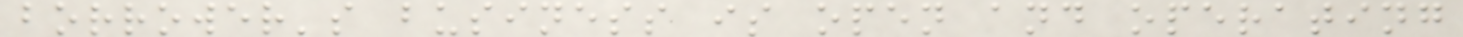borrower's business is open and operating
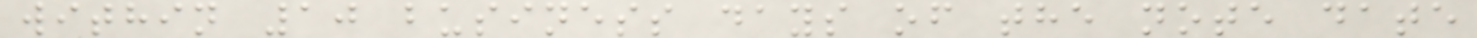within 10 business days of the note date
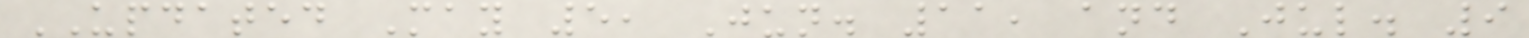UPDATED May 5, Jun. 11, and Jul. 9
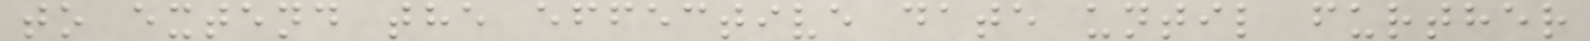to extend the effective date until further
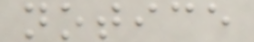notice
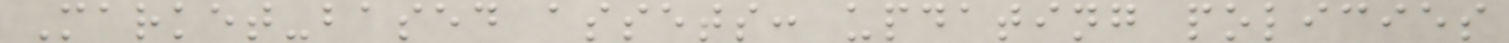Market-based assets: updating policies
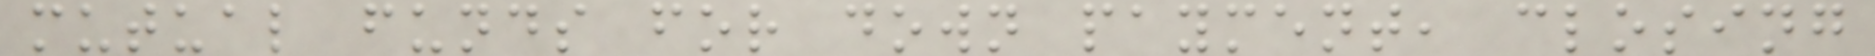mutual funds for down payment, closing
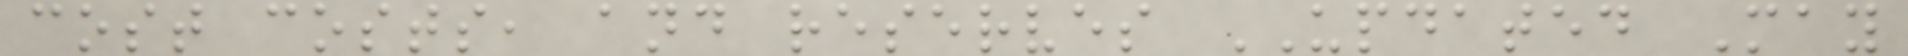cost costs, and reserves UPDATED May
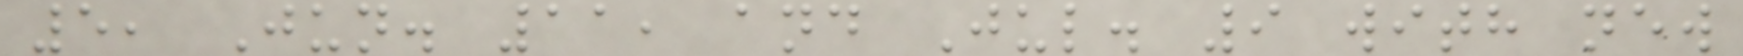5, Jun. 11, and Jul. 9 with new
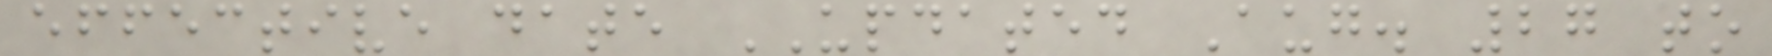effective date UPDATED Aug. 27 to
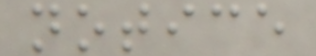notice
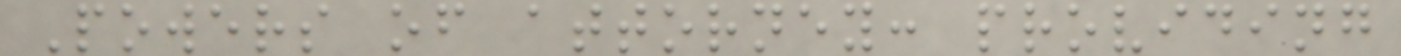Powers of attorney: providing
